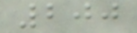200
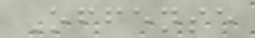Offense
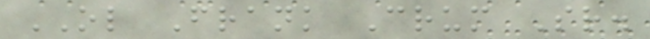OL Frank Crum Sr.
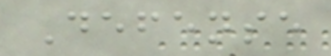Defense
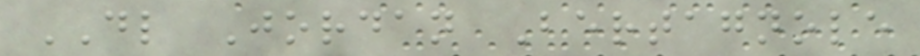DL Jordan Bertagnole
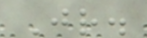Jr.
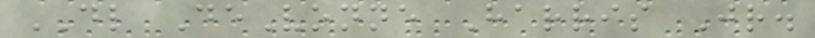DL DeVonne Harris Jr.
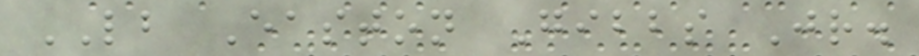LB Easton Gibbs Jr.
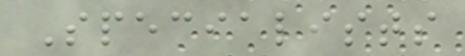Specialists
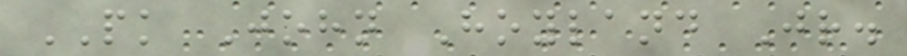PK John Hoyland Jr.
